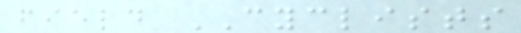field CYCLISTS
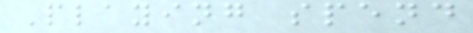Playing spend
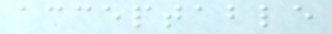acceptable
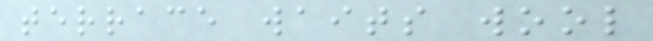terrace waits wool
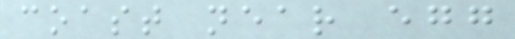coast near egg
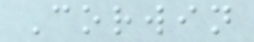Corwin
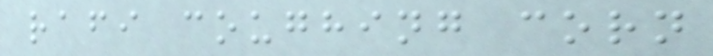rafi coughing corn
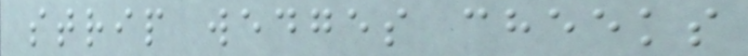strip wedges cheeks
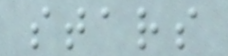stars
